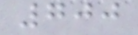700
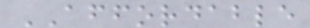AFFORDABLE
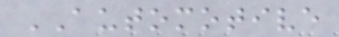AUTOMOTIVE
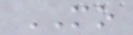MO
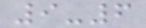9-6
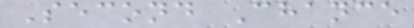Second Chance
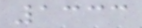1333
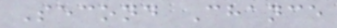Second Chance
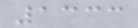1333
